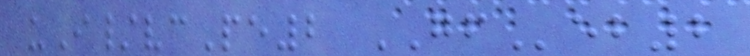uI/vcPe2 GFeb2
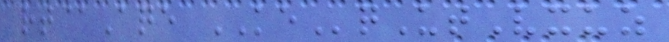rt@Aqe KEqUtVxuz
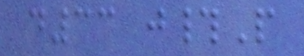d33 j#P
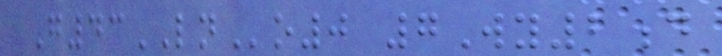G43LNo0 7Wy2d
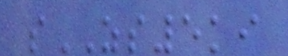sZS5ki
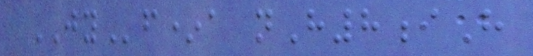JYf*a nH8iH
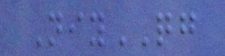NiyQG
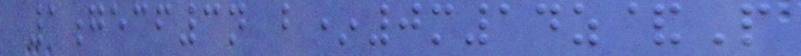1gecf3n b*0m14z&P
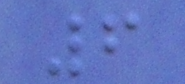6
